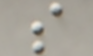s
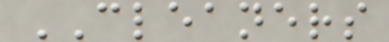CLEANERS
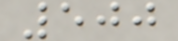500
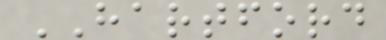HARTFORD
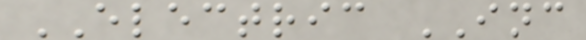ELECTRIC INC
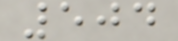504
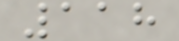118
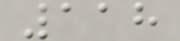118
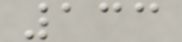133
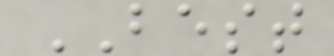BEST
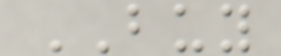BUY
